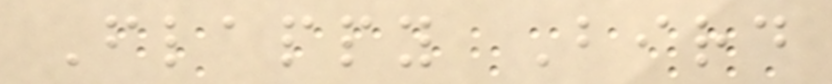Flappy Bird
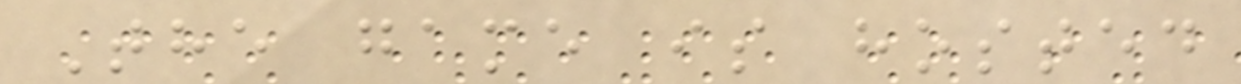The game is hosted
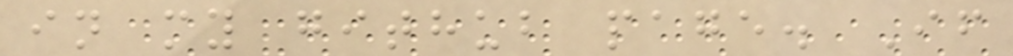in my github page. If
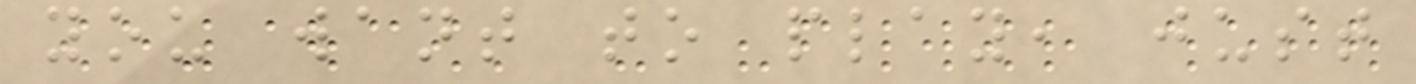you want to play, just
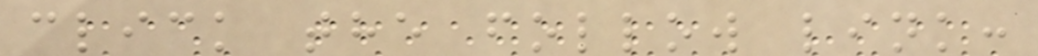click the follow link:
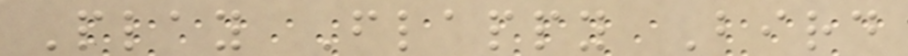Play Flappy Bird
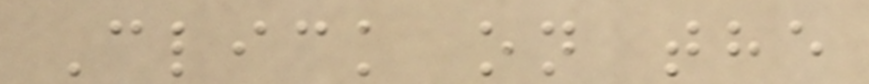Click on the
